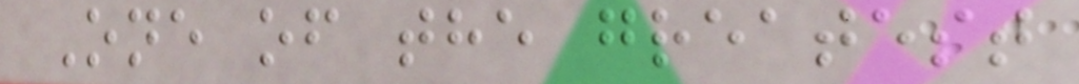One of the greatest
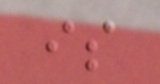is
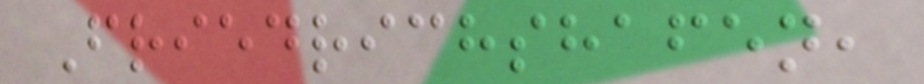Friedrichshafen,
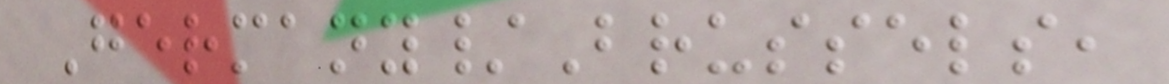Germany/Brussels,
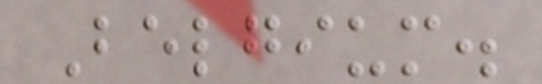Belgium.
